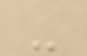-
